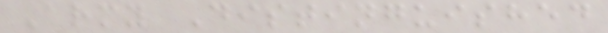Army Distinguished
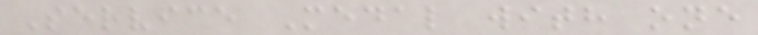Service Medal with one
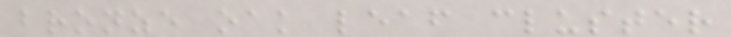bronze oak leaf cluster
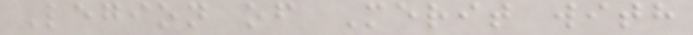Legion of Merit with
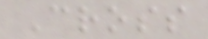Cross
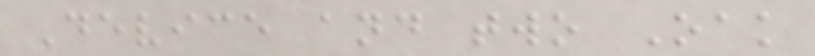Device and two Oak
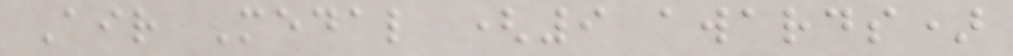Air Medal (9 awards)
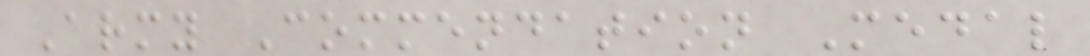Army Commendation Medal
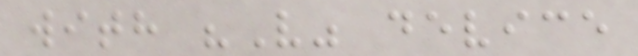with "V" device
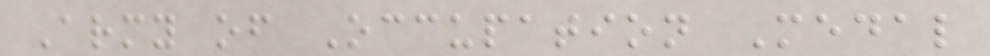Army of Occupation Medal
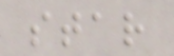star
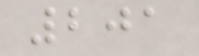201
